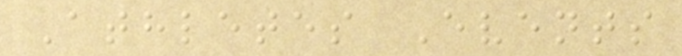Athletes Events
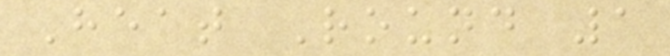Heat Round 1
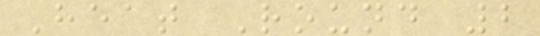Heat Round 2
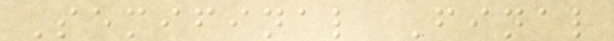Semifinal Final
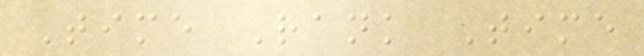Time Rank Time
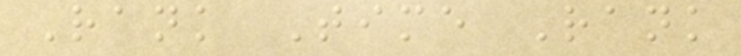Rank Time Rank
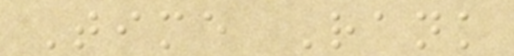Time Rank
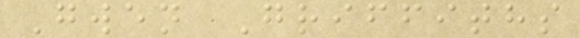Gwen Griffiths
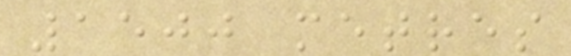1500 metres
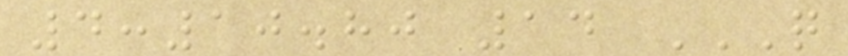4:10.80 14 Q
